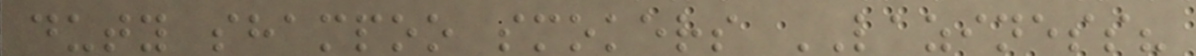duty shampoo smokers LAZINESS?
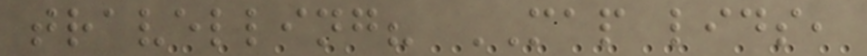travelling? MAP lids,
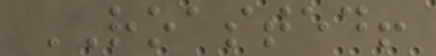ROASTED!
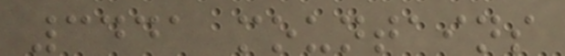3441 mountains
